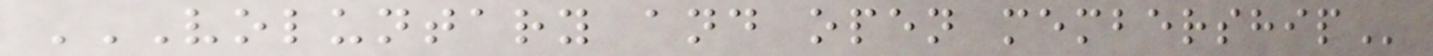VOLUNTARY AND OPEN MEMBERSHIP
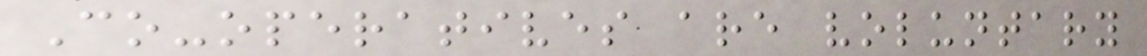Co-operatives are voluntary
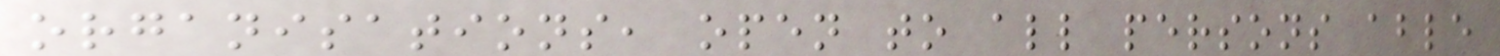organisations, open to all persons able
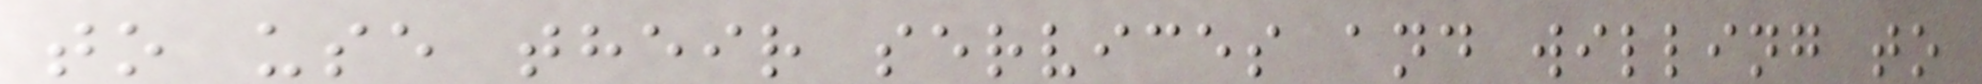to use their services and willing to
